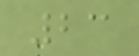23
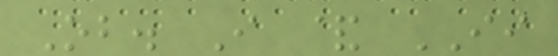Ob. I & II
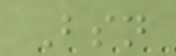Bsn
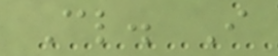Cl. I
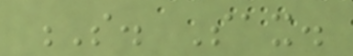S. Sax.
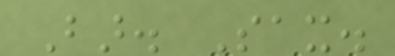Bar. Sax.
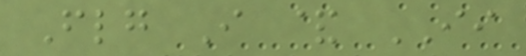Flg I & II
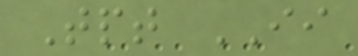Tpt II
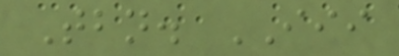Tbn. III
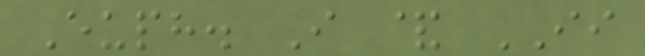Euph. I & II
